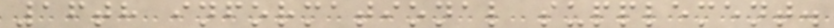16th informational supplement.
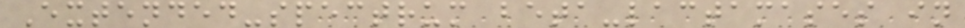Extended-spectrum beta-lactamases in
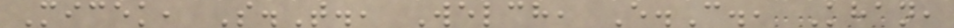Micek, S.T., Welch, E.C., Khan,
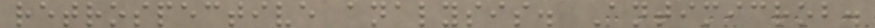retrospective analysis. Antimicrob.
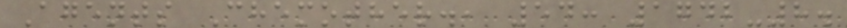Agents Chemother., 54: 1742-8.
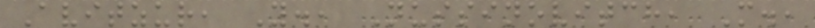Avitzur, Y., Nussinovitch, M.,
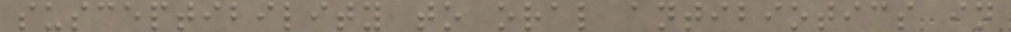susceptibility to oral antibiotics in
